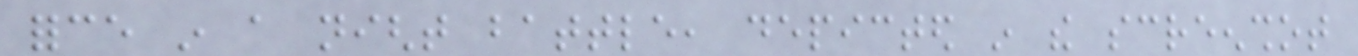force in a night battle, depicted in the screenshot
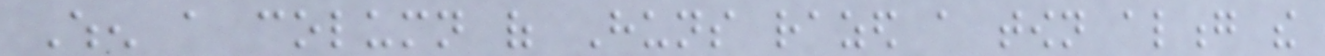When a column of Huns razed a town along the
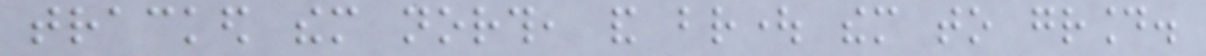tracked them north, and brought them to ground.
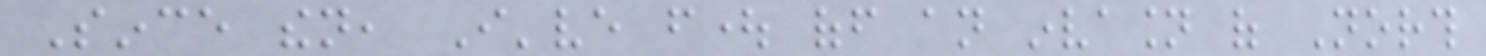Since then, I've fought off an invasion of North
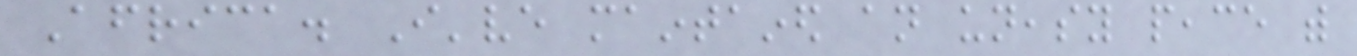Africa. I've maintained an uneasy peace with
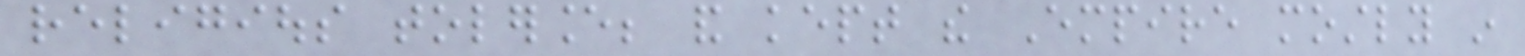religious tolerance; and kept the Empire mostly in
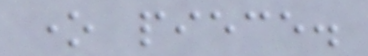one piece.
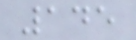145
